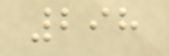298
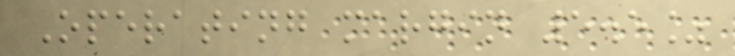Operating margin 5.5%
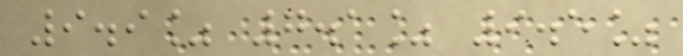9.9% 7.1% 9.5%
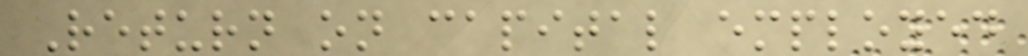Return on capital employed
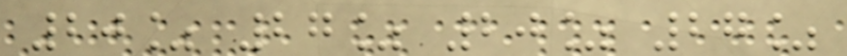20% 27% 20% 27%
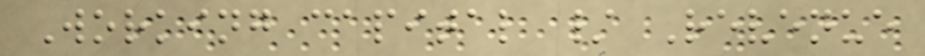Working capital / Revenue
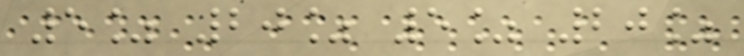5% 20% 5% 20%
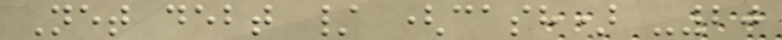Net debt / (cash) -20
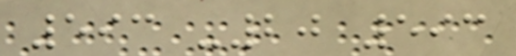593 -20 593
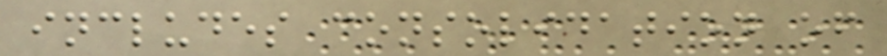includes consolidation of
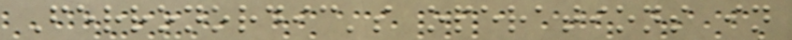Ferronordic's operations in
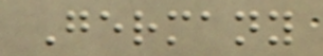Germany
